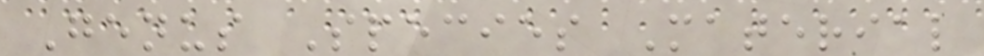Genus Species Material
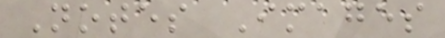Notes Images
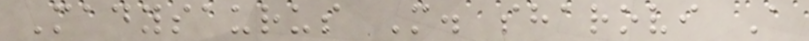Madysaurus M. sharovi A
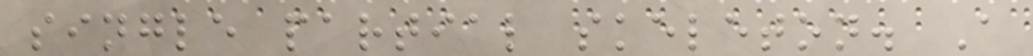single partial skeleton. A
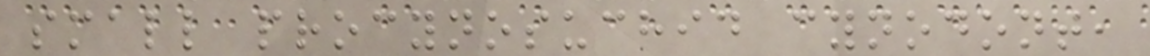small procynosuchid cynodont,
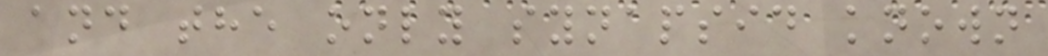and the only synapsid known
